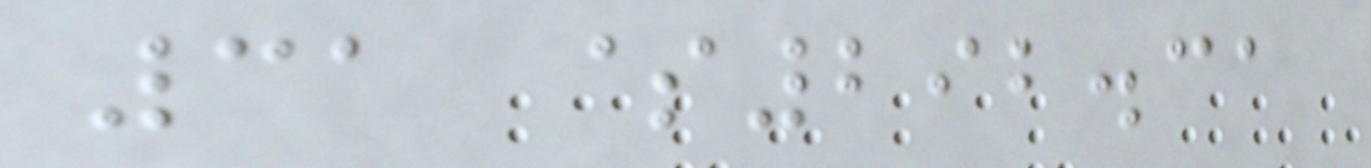31 $292.31
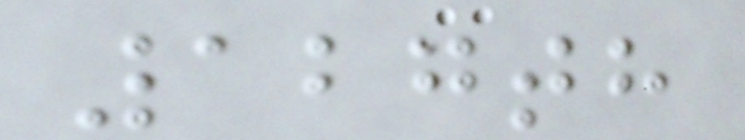127th
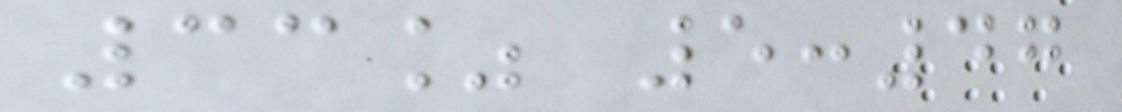33% 5:47
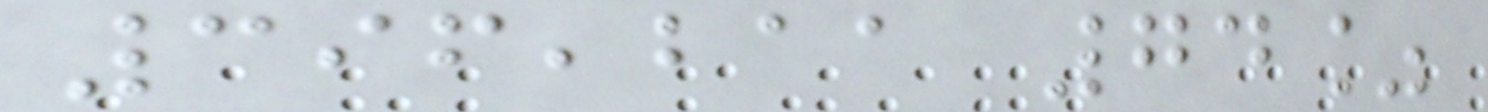396,211 74%
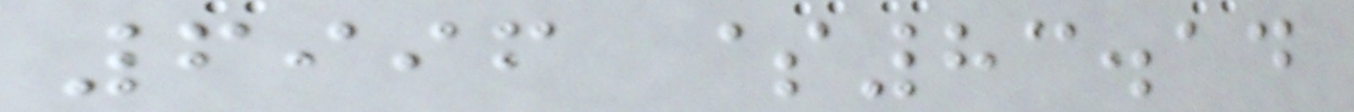6996 $83.14
